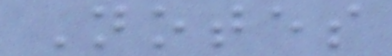Notes
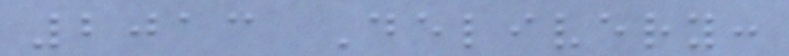2013 Delivery:
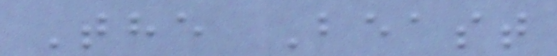The Beast
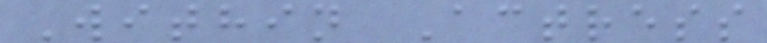Within Actress
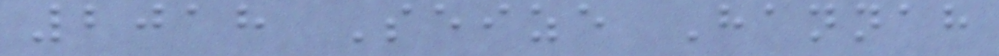2018 Seize Hannah
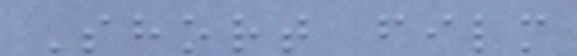Short film
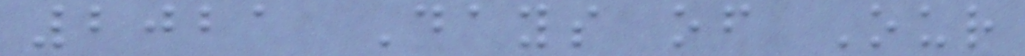2021 Days of Our
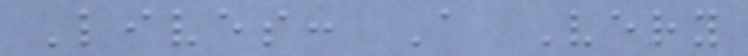Lives: A Very
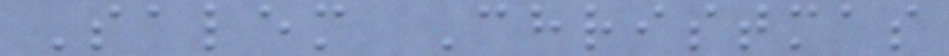Salem Christmas
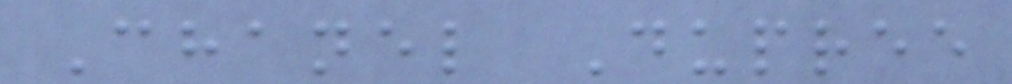Chanel Dupree
